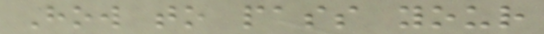How to pass your
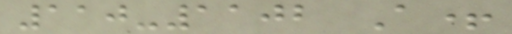110-1102 A+
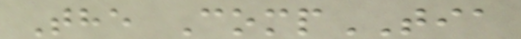The CompTIA
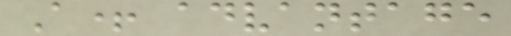A+ advantage
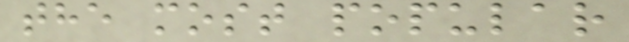the most popular
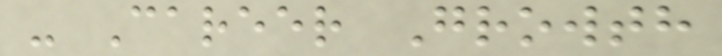- Career Growth
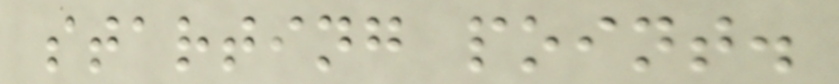starting point.
